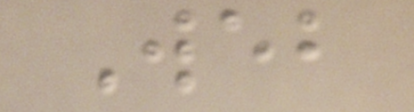Web
